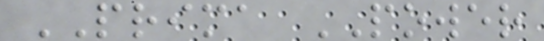PRIMA POWER
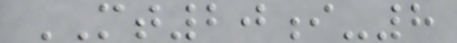MT20i-8
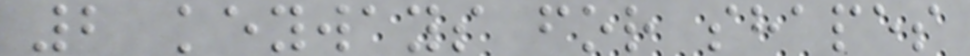2 keyways for shapes
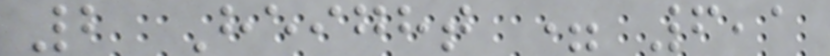2 Height = 6,1
